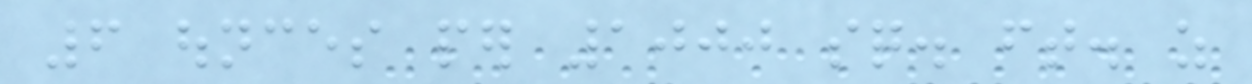6 ounces per 1000 sq. ft. as
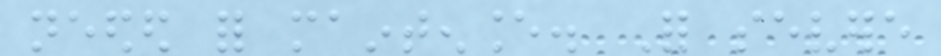needed for maintenance. For severe
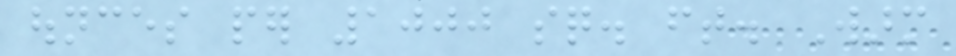ounces per 1000 sq. ft. Warm
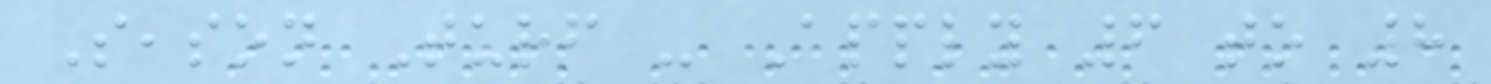Season Turf - Apply 6 to 8
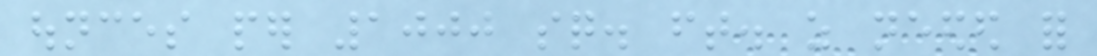ounces per 1000 sq. ft. as needed for
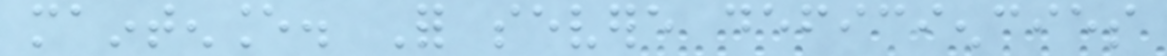maintenance. For severe deficiencies
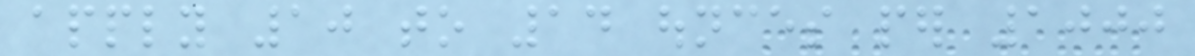apply 10 to 14 ounces per 1000
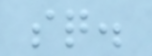sq.
